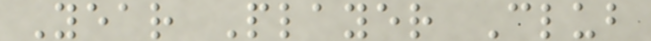Year Player Club
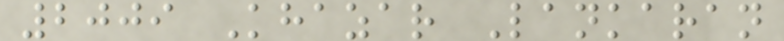2009 Khazar Lankaran
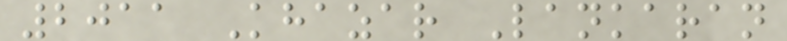2011 Khazar Lankaran
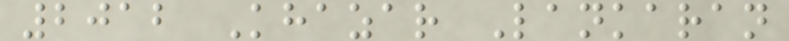2012 Khazar Lankaran
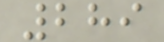289
